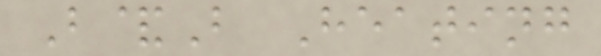B&B Heating
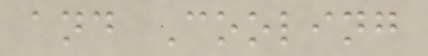and Cooling
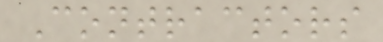Contractors
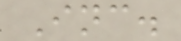Inc.
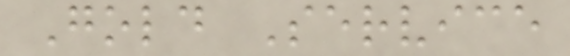Gold Service
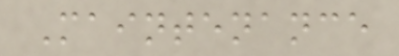Maintenance
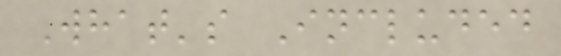What's Included
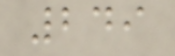249
